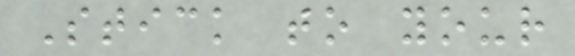Stick to your
